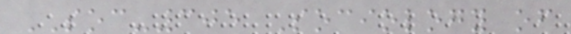SOC-305 Sociology of
